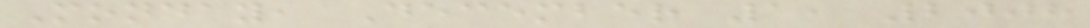Monday, December 1, 2008
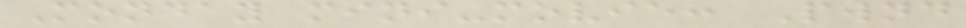Monday mini-movie: Pwnd
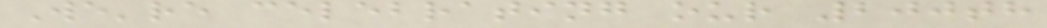We're celebrating our 200th
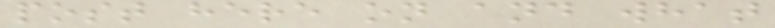post here on and what
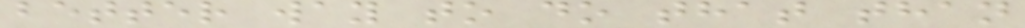better way to do that than
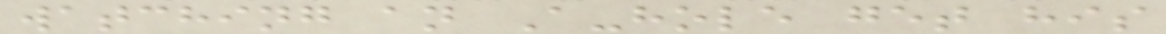watching an A-hole get his
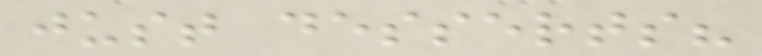just desserts?
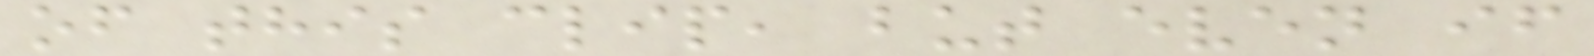of this clip, but even if
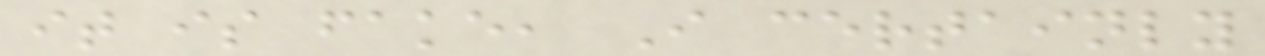it is fake, I certainly
